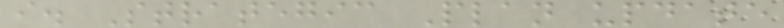i. Strategic Plan update
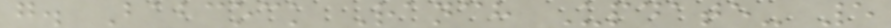g. Babcock Ranch Update- 5
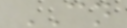CN
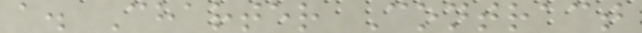a. Charter Contract
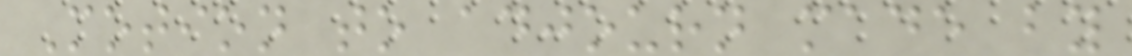Motion to adjourn made by
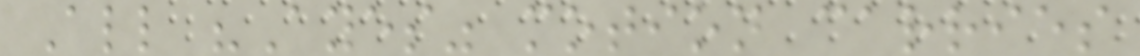All "Ayes" motion carries
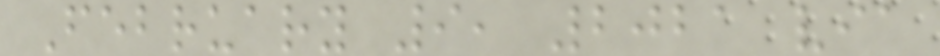February 9, 2021 via
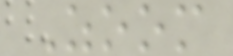Zoom
